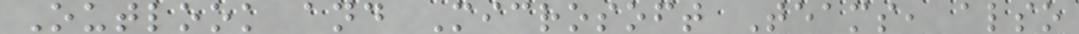Outlook and Microsoft Teams, also
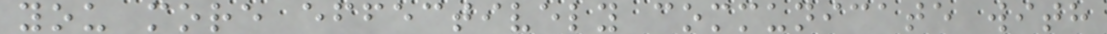you more effectively communicate with
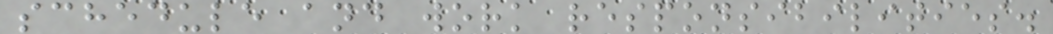schedule and work responsibilities.
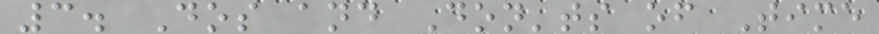3. Dos and Don'ts of Time
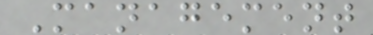Management
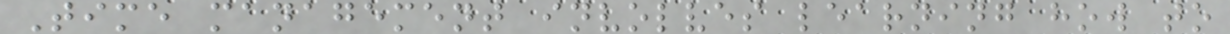Time management involves learning how to
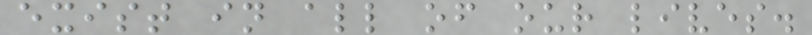exist in all of our lives.
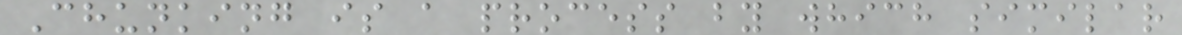Chunking is a process by which similar
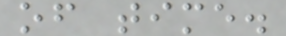of time.
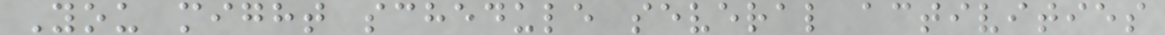You might schedule several activities
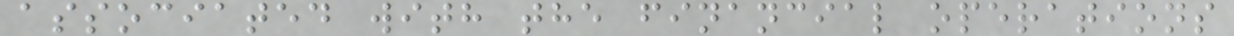associated with the financial operations
